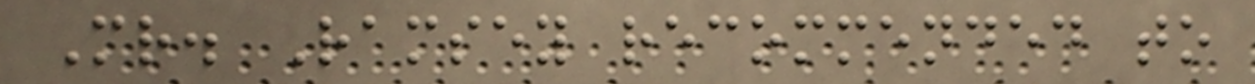Mr. Ramsey recommended to
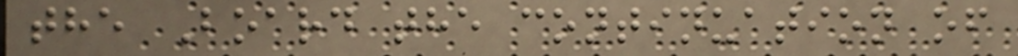the Board the continuation of
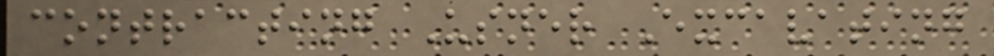contracting Usner Excavating
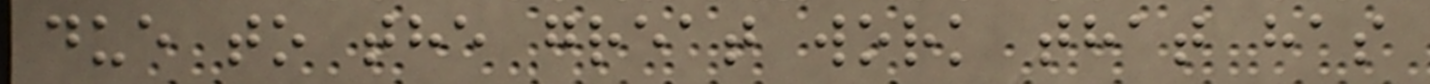due to the great work that has
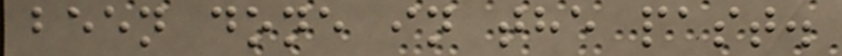been done in the past.
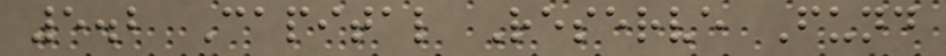5.2 Capital Reserve Fund
